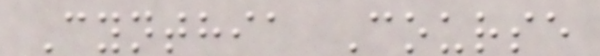Cynthia Course
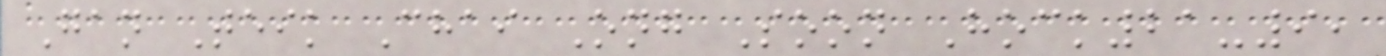Gan Teik Chai Ong Soon Hock21-9,
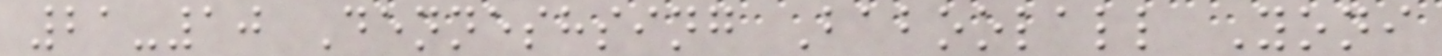21-10 Denneshsing Baboolall Yoni
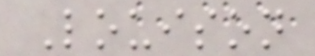Louison
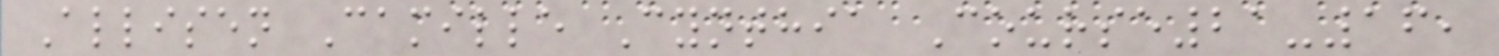Allisen Camille Cynthia Course21-16,
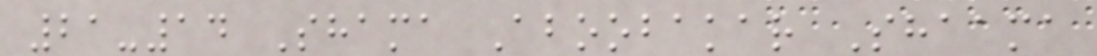21-14 Shama Aboobakar Shaama
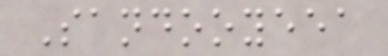Sandooyeea
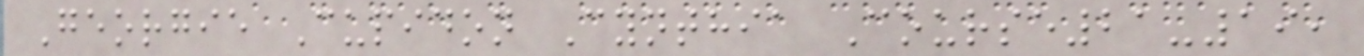Georgie Cupidon Cynthia Course21-19,
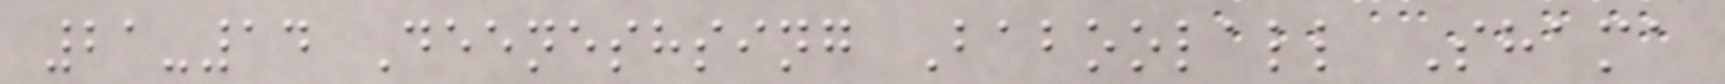21-14 Deeneshsing Baboolall Shama
